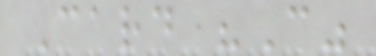Card "C"
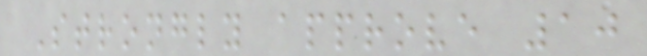Strongly approve 10
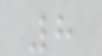8
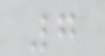7
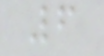6
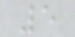5
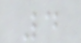4
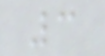3
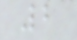2
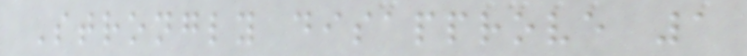Strongly disapprove 1
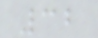32
